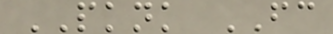PKNK FC
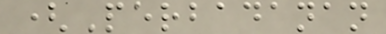(Perbadanan
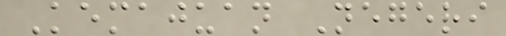Kemajuan Negeri
